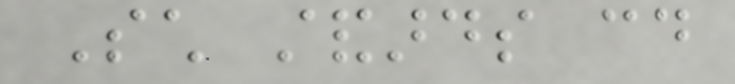Such standards could
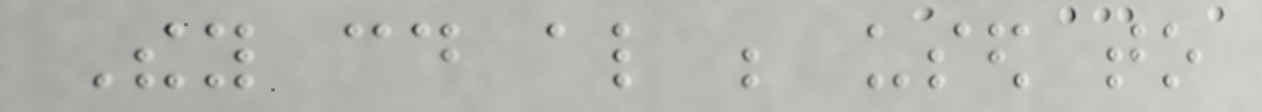They could also be used to
